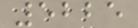5225
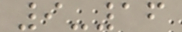9-16
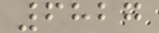6827
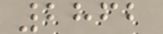2862
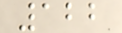122
